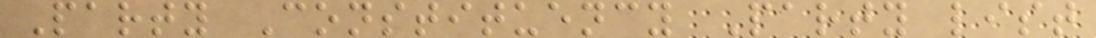Party Constituency Party list
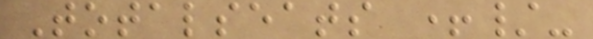Totalseats +/-
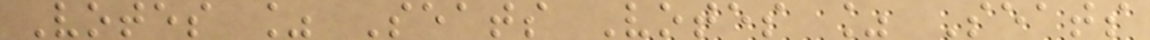Votes % Seats Votes % Seats
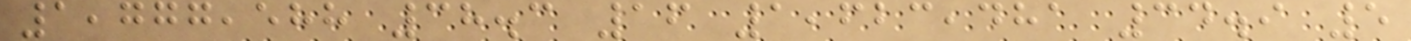1,777,588 38.3 16 1,623,481 34.9 5
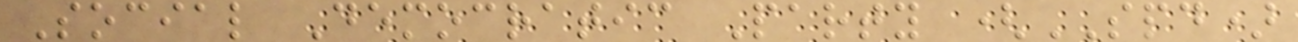Social Democratic Party (SPD)
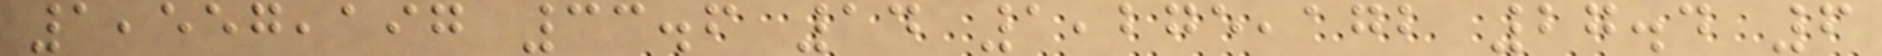1,557,197 33.6 14 1,275,172 27.4 6
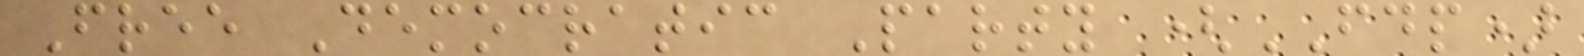Free Democratic Party (FDP)
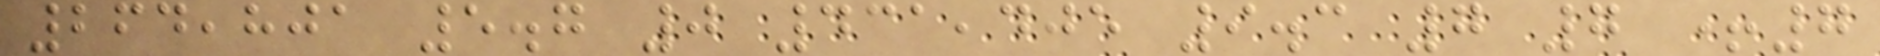264,801 5.7 0 431,405 9.3 7 7 +7
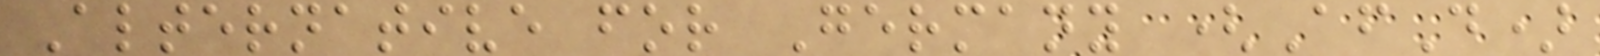Alternative for Germany (AfD)
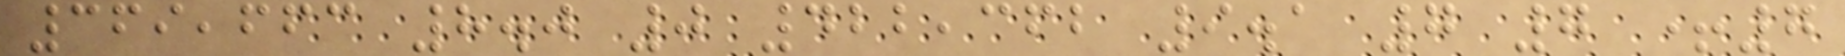369,663 8.0 0 422,362 9.1 7 7 +7
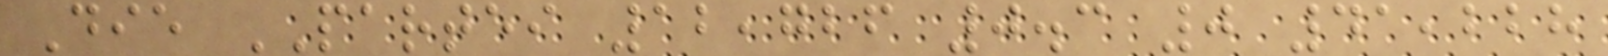Die PARTEI 12,726 0.3 0 41,228
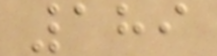189
